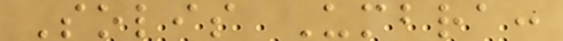Solis Umbra:
